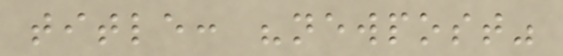title: "newpost"
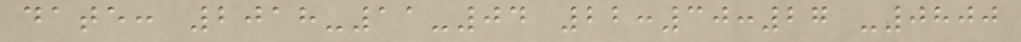date: 2018-11-04 22:30:27 -0800
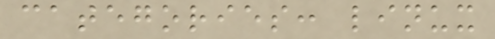categories: linux
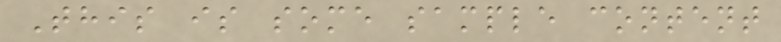This is some sample content
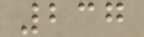237
